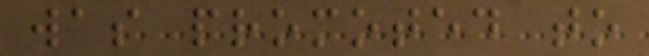was promoted to
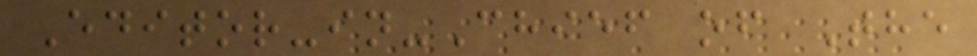Editor-in-Chief of The
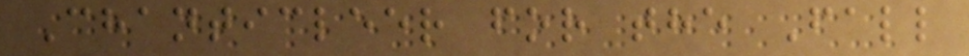Chanticleer for the Fall
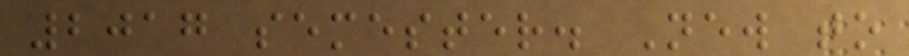2017 semester. New to
